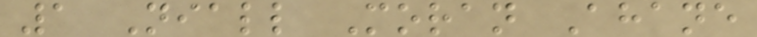1 Niall Moran Ahane
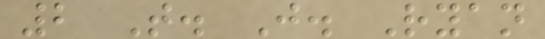2 T. J. Ryan
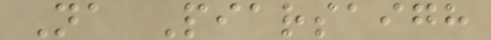Na Piarsaigh
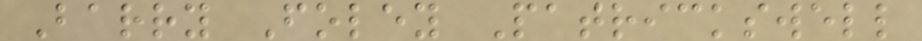Barry Foley Patrickswell
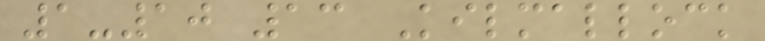1-10 13 Kilmallock
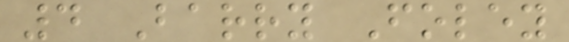4 Barry Foley
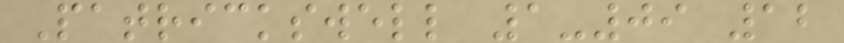Patrickswell 1-09 12
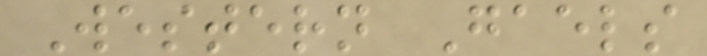Western Gaels
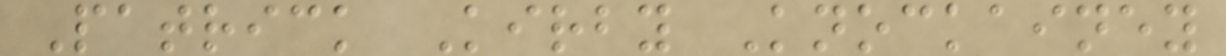Patrick Kirby Knockainey
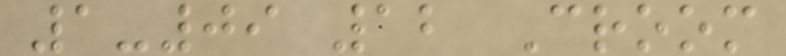1-09 12 Croom
